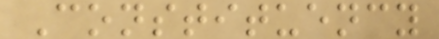Constituency
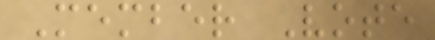Member Vote
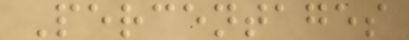Percentages
